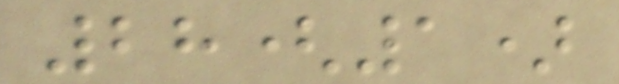28(1)
